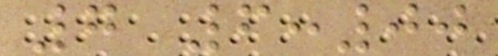7 6:00
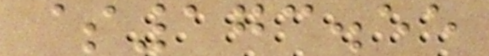$173.55
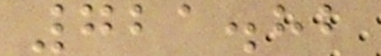721.82
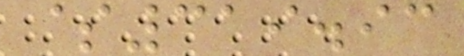$319.93
